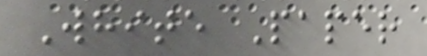White Paper
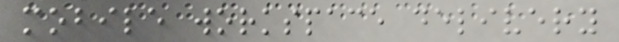mobile workspace delivery
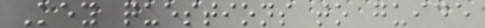Key questions to guide
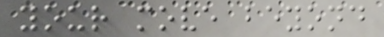your move beyond
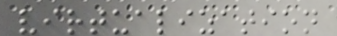virtualization
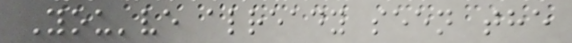You've already seen the
